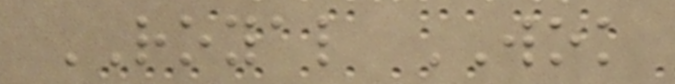ROYAL WOK
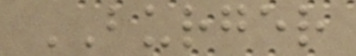BURGER
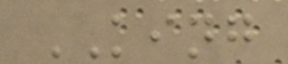KING
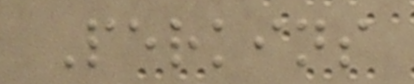Perkins
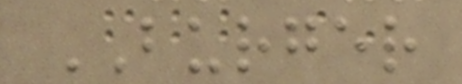BURGER
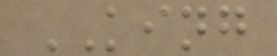KING
